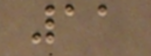11
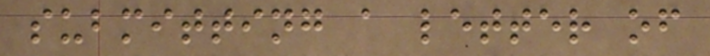submitting a letter of
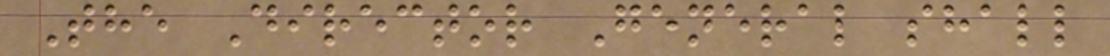The Director General shall
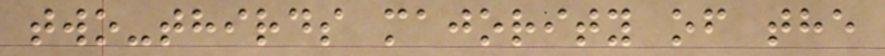two-thirds majority of the
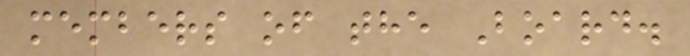members of the Board.
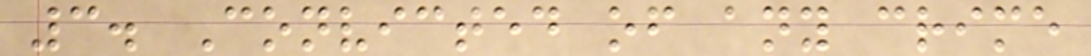3. Convicted of any crime
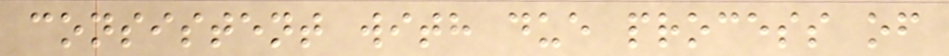consistent with due process of
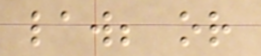law; or
